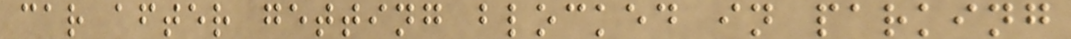car after getting blocked in parking
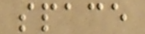space
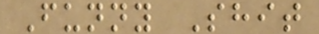Funny Shit
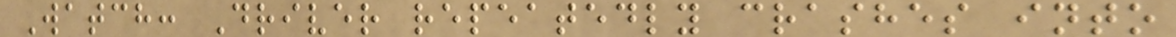Watch: Driver repeatedly crashes into
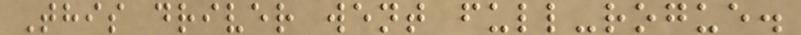This driver went full-rogue.
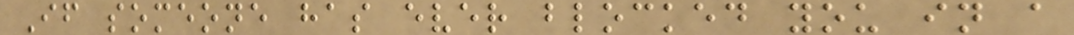If someone has ever blocked you in a
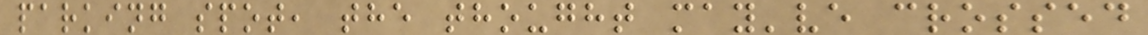parking spot, the thought may've crossed
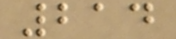214
